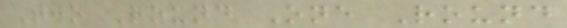Two Round One Round
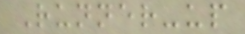Runner-up
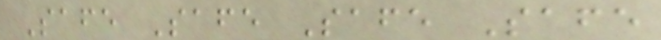Safe Safe Safe Safe
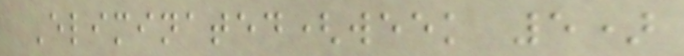Eliminated(week 5)
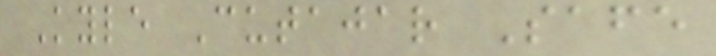Kyle Cutajar Safe
